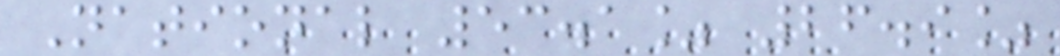National 53.1% 26.9%
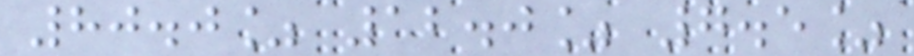80.0% 12.0% 7.5%
